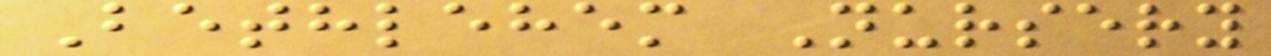Bethlehem Nursery
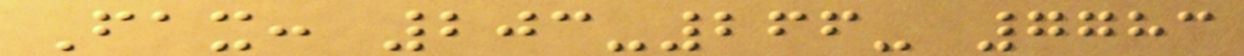Fax: 203-266- 7783
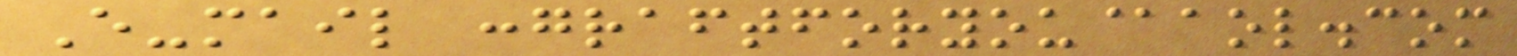E-mail :graftforyou@aol.com
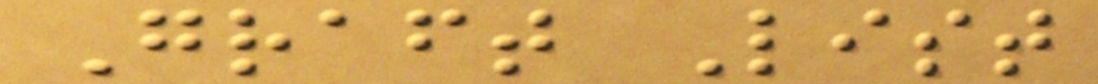Graft List
